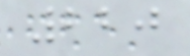220
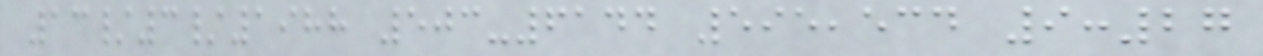13/3/1988 503-6144 595,534 9:27
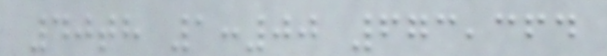40th 1:00 673,364
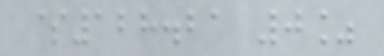$128.21 0%
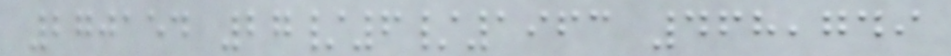270154 27/6/1963 468,749
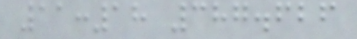11:18 387.626
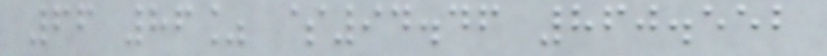66 86% $94.46 860.552
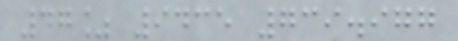47% 9435 739.977
